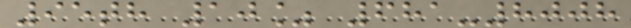95th 10% 681-8008
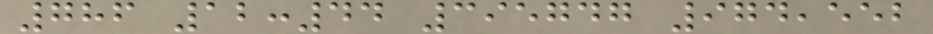786 12:44 395747 974,552
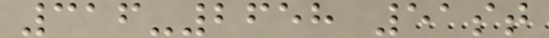316-2658 51st
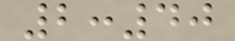2:40
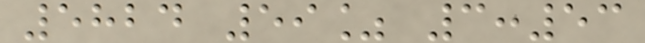5824 59% 3:53
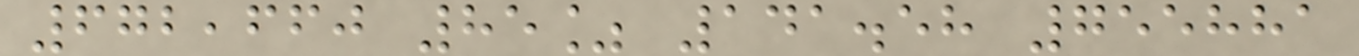672,660 85% 141.58 755881
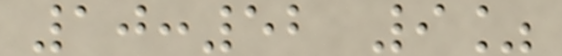10:52 9%
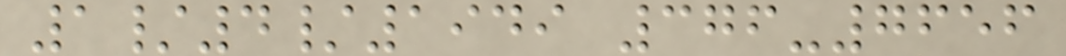1/4/1949 376-7656
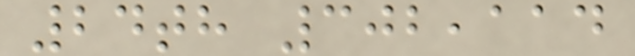24th 302,114
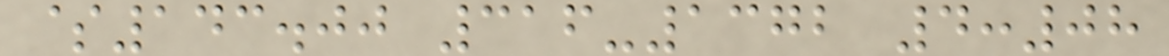$143.00 316-1372 4:08
